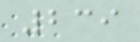239
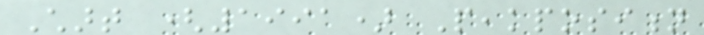Chart (1991) Peakposition
